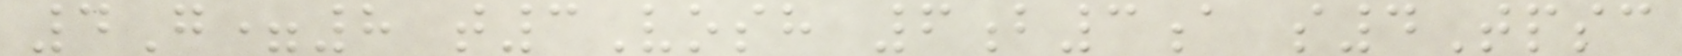4G=8 t3Vosh 6b3a s4Tpsc
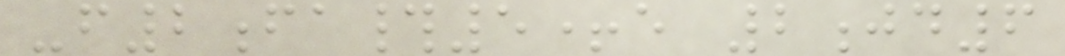-f2fa#5+e 2jd6
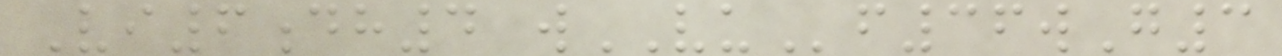Vi6dh4 wVUf36wG3
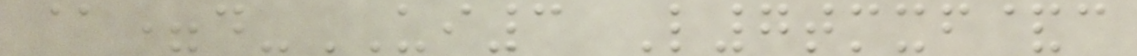@=d-UI3 L7tmxf&c
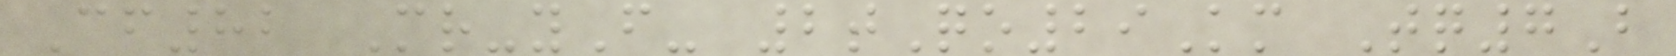Cf82 Mr-yF- 2tQo29Km Tq7B
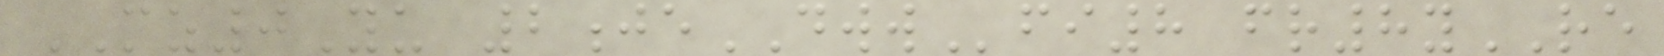MZ0Yu 2jeDWWfi8 fr8yRE
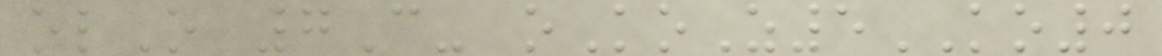olO 7C- oKoZ5KO0
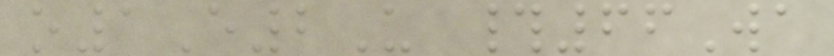o1E2U #66Wa
